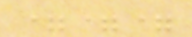===
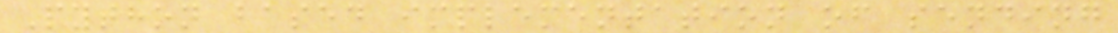Python based implementation of sending
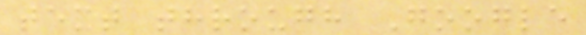text through Google
